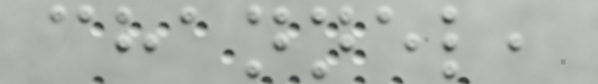channel,
